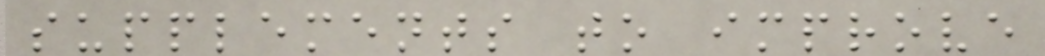supplements to improve
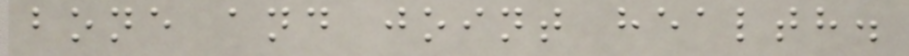bone and joint health.
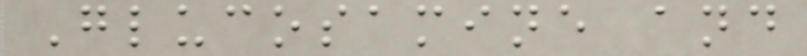Glucosamine and
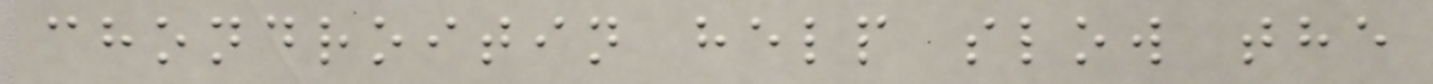chondroitin help slow the
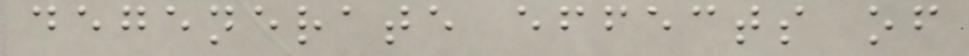degenerate effects of
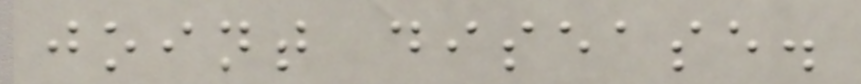joint disease.
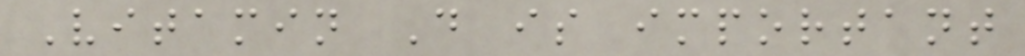Vitamin D is important
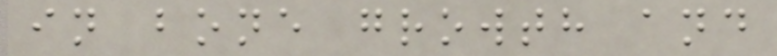in bone growth and
